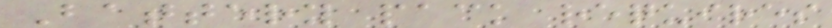Battery pack requires
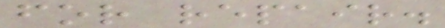for repair.
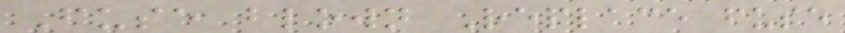Fuse blown Replace fuse
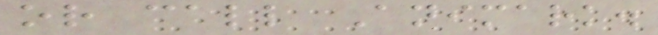or call Animark.
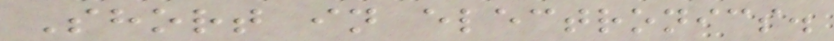Short in electronics.
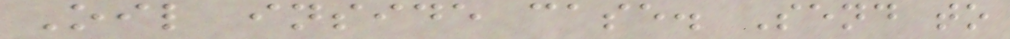Oil inside case. Send to
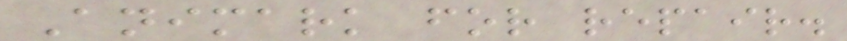Animark for repair.
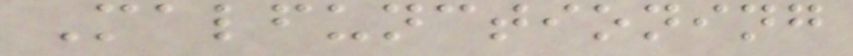Malfunctioning
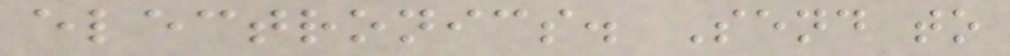electronics. Send to
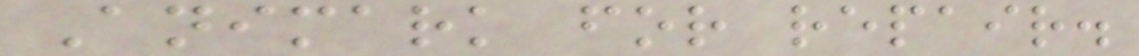Animark for repair.
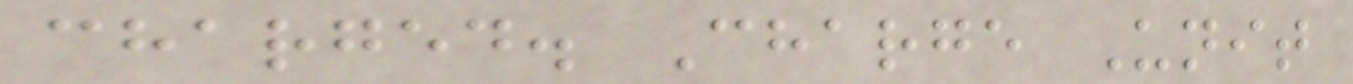charged. Charge Unit
